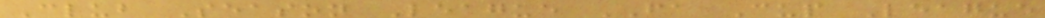Club Season League FA Cup League
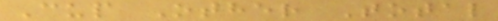Cup Other Total
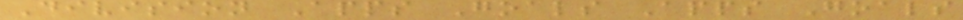Division Apps Goals Apps Goals
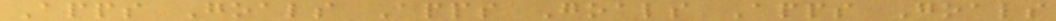Apps Goals Apps Goals Apps Goals
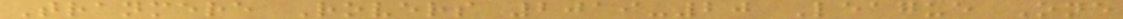Tranmere Rovers 2019-20 League One
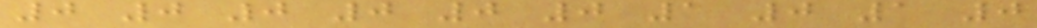0 0 0 0 0 0 1 0 1 0
